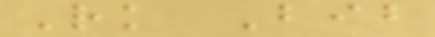Rk Bib
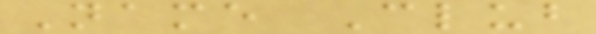Name Club
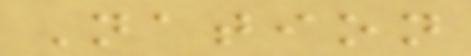Nation
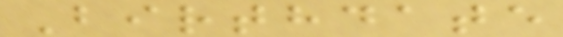Birthdate
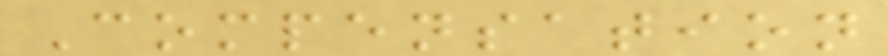Compensation
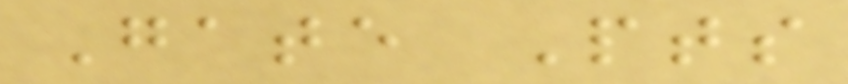Gate Pts
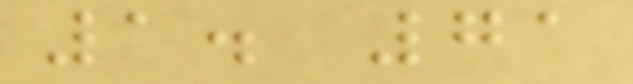1. 71
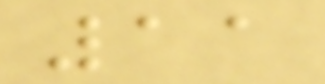11
